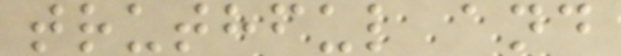truthful and
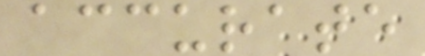accurate
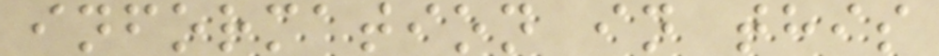information in this
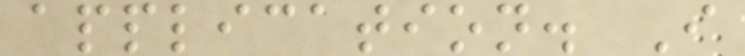application. I
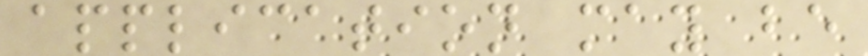application may be
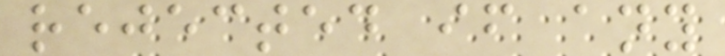rejected if any
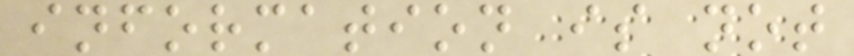information is not
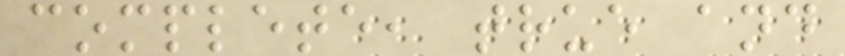complete, true and
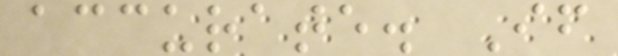accurate. If
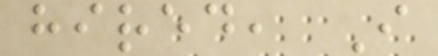hired, I
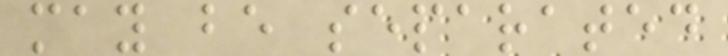may be separated
